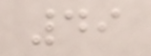49
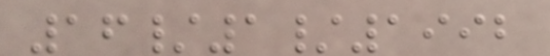16/1/1992
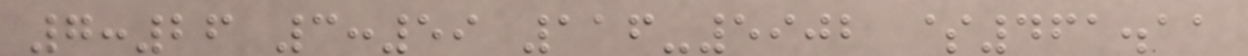7:26 3:59 116-5902 $461.11
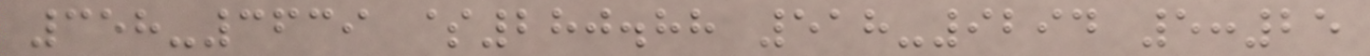358-3639 $280.88 518-9294 5:25
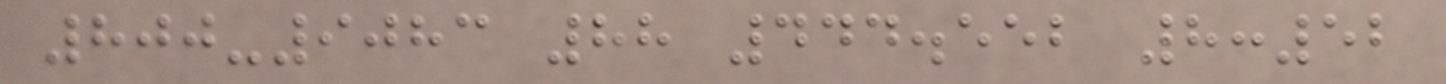800-9083 88 444.552 8:52
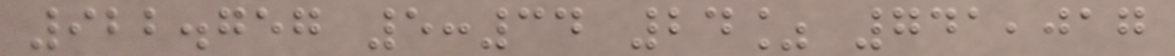922.757 5:34 24% 741,017
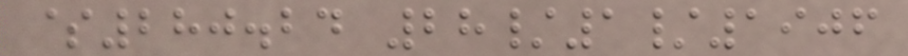$280.24 28/1/1906
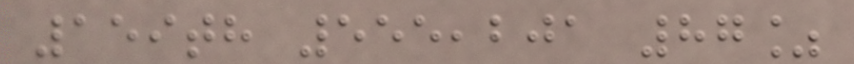159th 555,201 87%
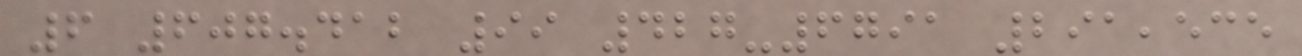6 607.412 99 427-6791 291,535
